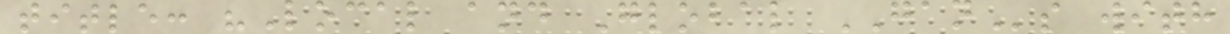title: "Local and Global GANs with
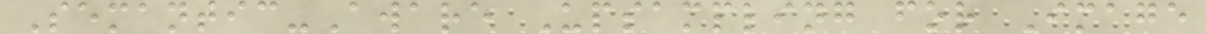Semantic-Aware Upsampling for Image
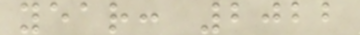year: 2022
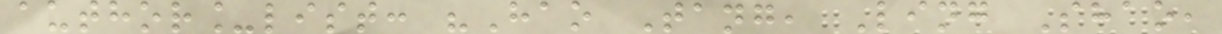author_list: "Hao Tang, Ling Shao,
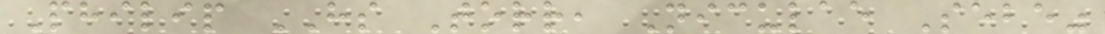Philip HS Torr, Niculae Sebe"
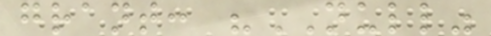grant: "NULL"
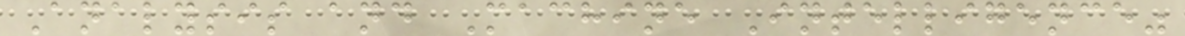Analysis and Machine Intelligence"
